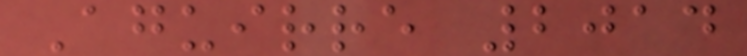Aguirre 2014
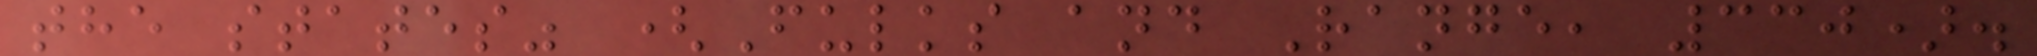the states" (Fulks and Range, 330).
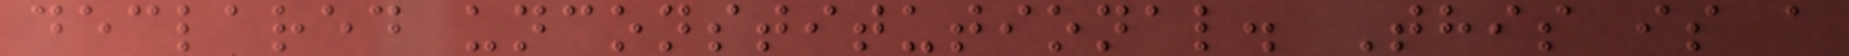declared unconstitutional. This is a
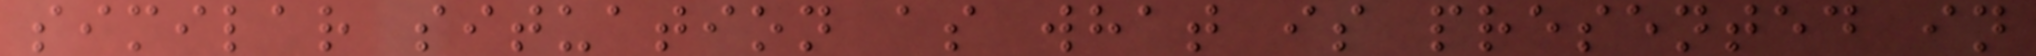similar situation as what is presented in
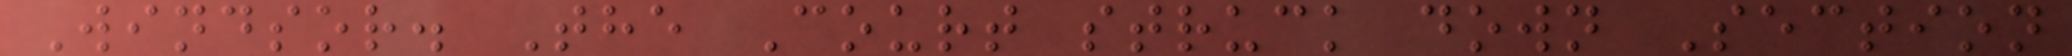Windsor. The Court struck down Section
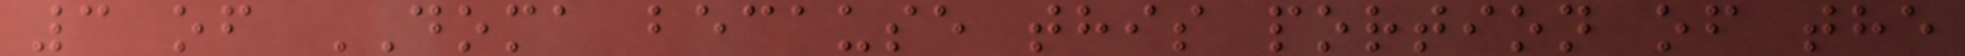3 of DOMA because this portion of the
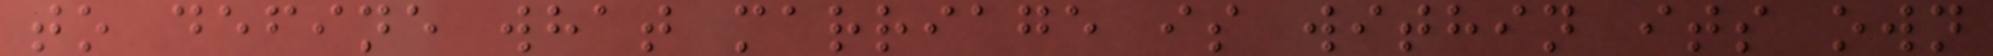to define what marriage is within its own
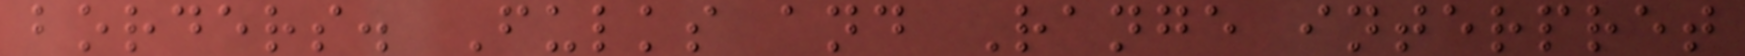borders. Fulks and Range interpret
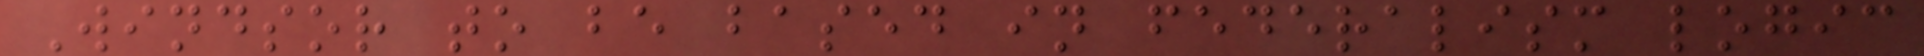Windsor to be based in federalism logic
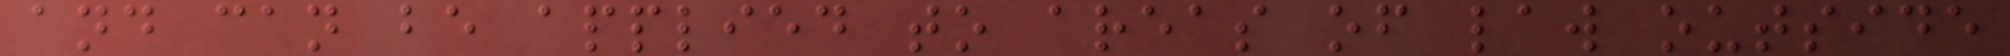and can be applied to areas of law outside
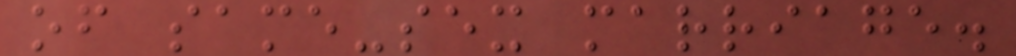of same-sex marriage.
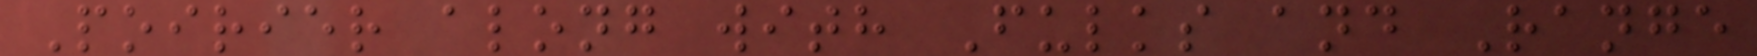Poirier along with Fulks and Range
